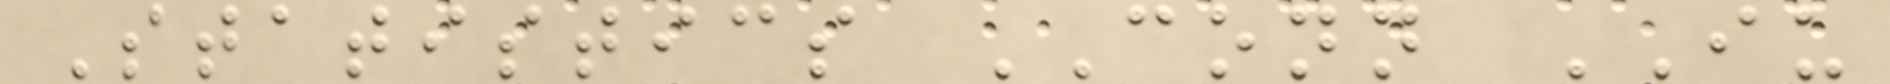Statistics CONN IU
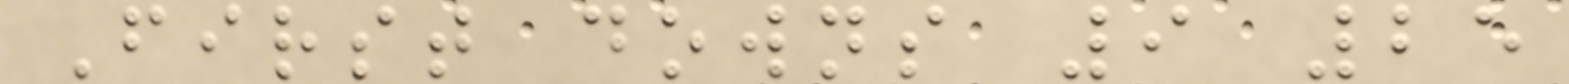First downs 9 25
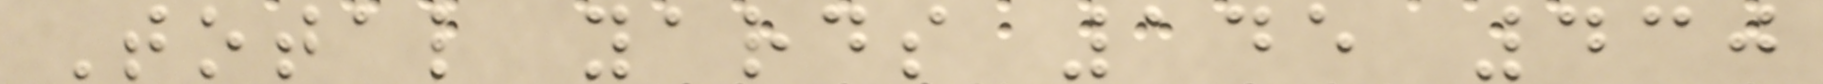Total yards 145 430
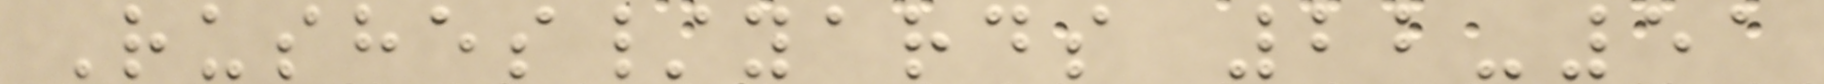Rushes/yards 22-51
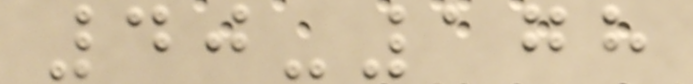40-178
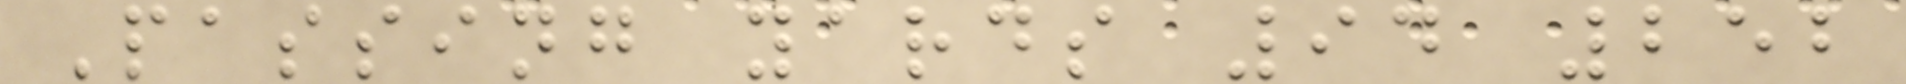Passing yards 94 252
